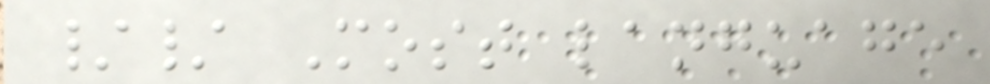// Most language
